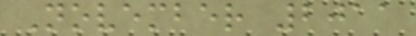November 2011
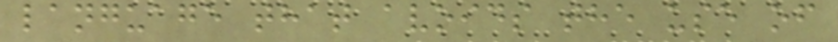language that avoids the use of
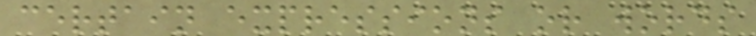certain expressions or words
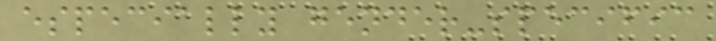especially gender-specific
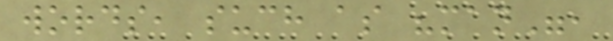words, such as "man",
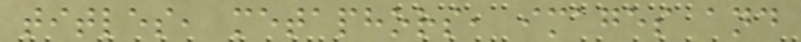titles, metaphors, images and
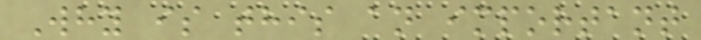Why is this an important
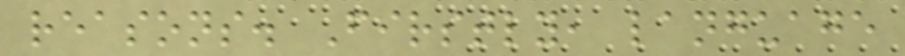reasons. Firstly, language
